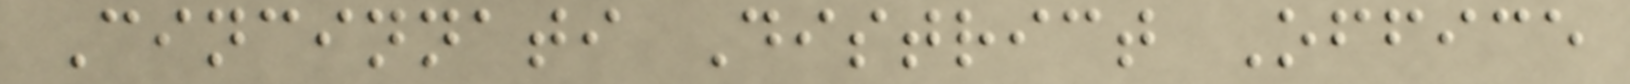Cincinnati District Office
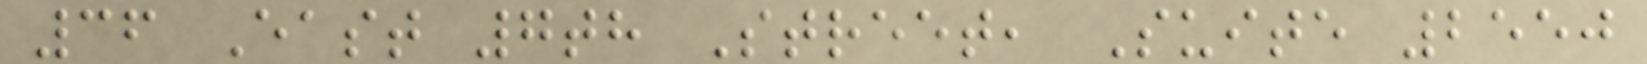36 East 7th Street, Suite 2550
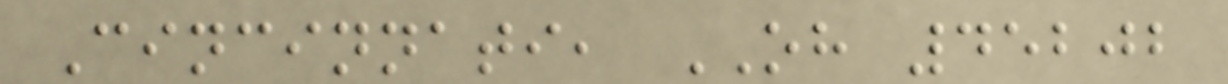Cincinnati, OH 45202
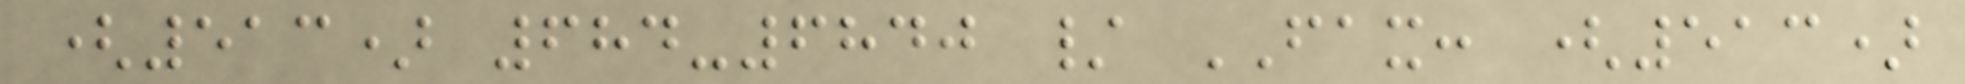(513) 684-6840 / FAX: (513)
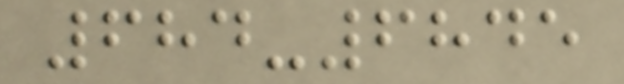684-6845
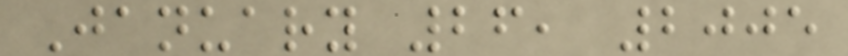January 26, 2005
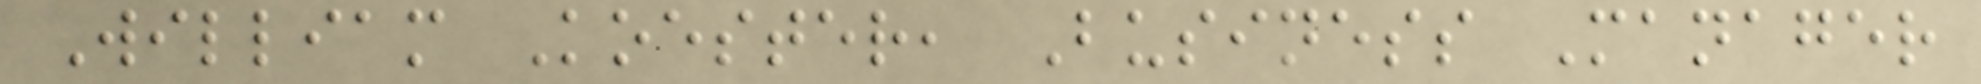William Koester, Business Manager
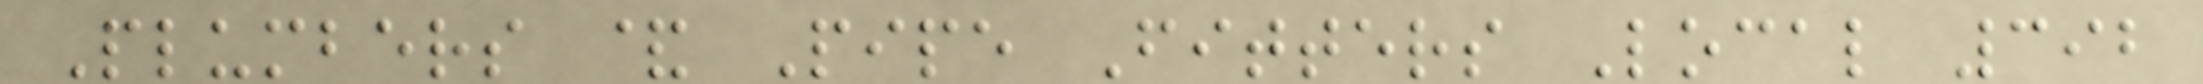Plumbers & Pipe Fitters Local 392
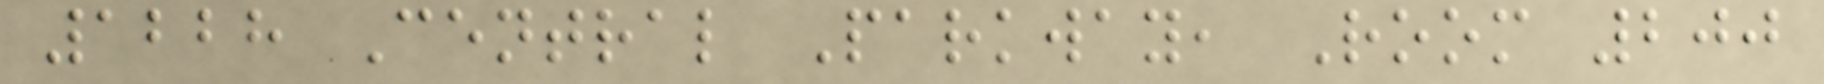1228 Central Parkway, Room 200
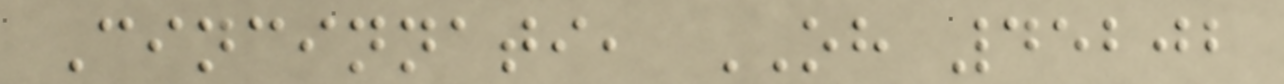Cincinnati, OH 45202
